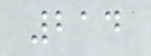214
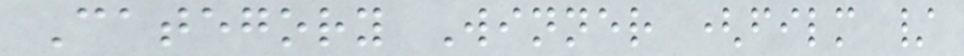Category Winner (film /
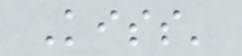Kiss'
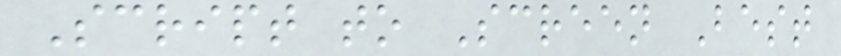Script to Screen Best
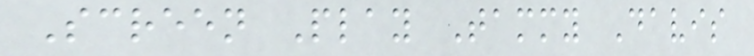Screen Play Tammy Davis
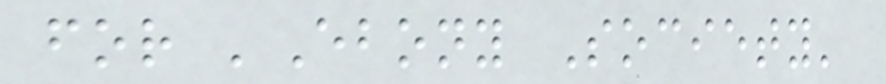for 'Ebony Society'
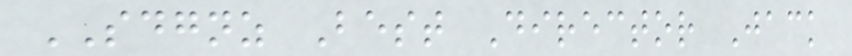SDGNZ Best Director Jack
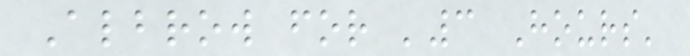Albrow for '3 Hours'
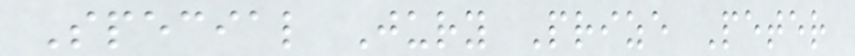Special Jury Prize Peter
